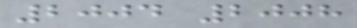2004 2008
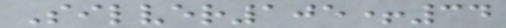Silver105+34
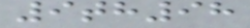9th98
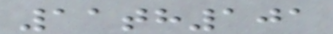11th101
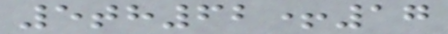5th62+17
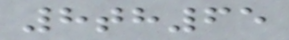8th65
